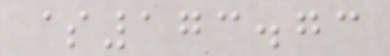$173.73
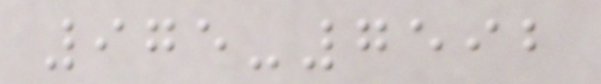975-7592
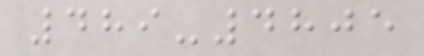489-4805
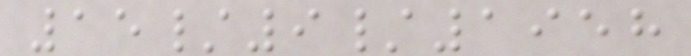15/9/1958
